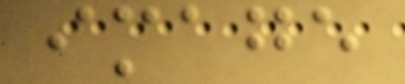image
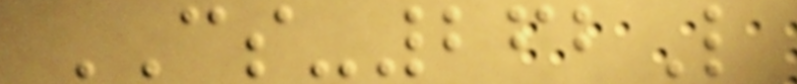CS-262L
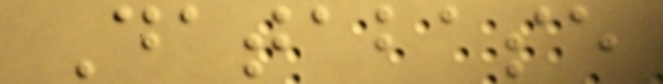Database
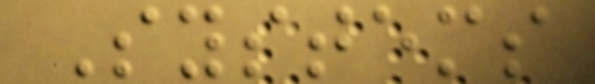Systems
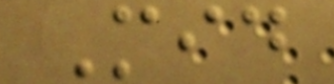Mid
